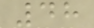48
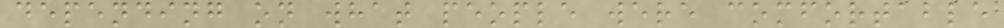depending on what people were comfortable
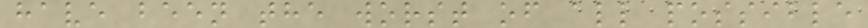have been the worst of all possible
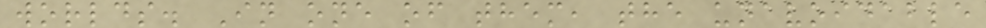worlds. In one of them, the unavoidable
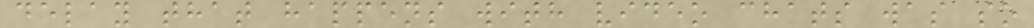delay that happens with video chats was so
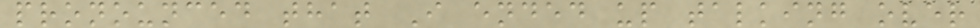pronounced that I ended up talking over
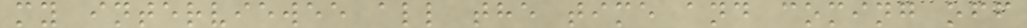my interviewee all the time and coming off
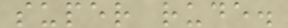super rude.
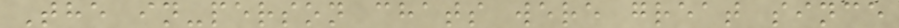The in-person chats were great since
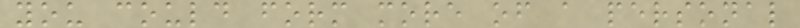you could form more of a personal
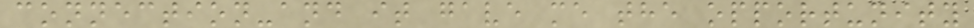connection-and it gave me the opportunity
